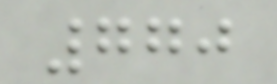770
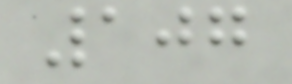107
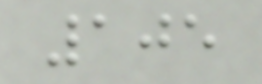105
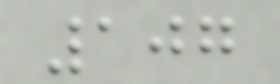107
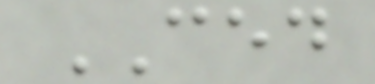CED
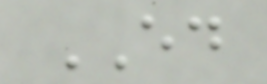ED
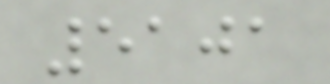5101
